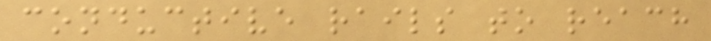conductive rails to reach
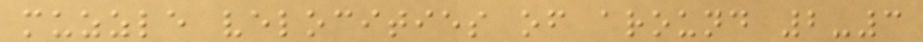muzzle velocities of around 2-3
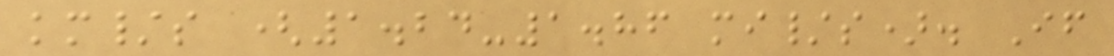km/s (1.24-1.86 mi/s). If
